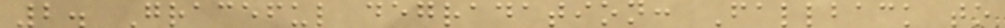2. Graceful degradation: Fallback to
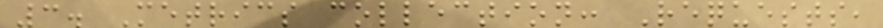3. Metrics collection: Requests,
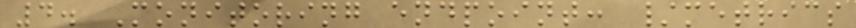4. Monitoring endpoint: /metrics
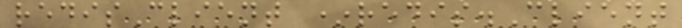redisClient *redis.Client
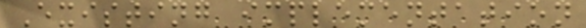Existing implementation
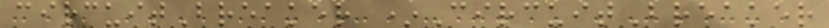circuitBreaker *CircuitBreaker
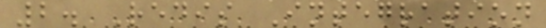2. Redis Integration
